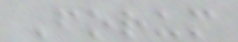Forum
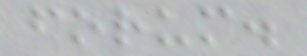forum.
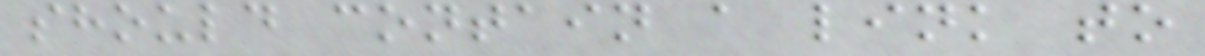should contain a link to
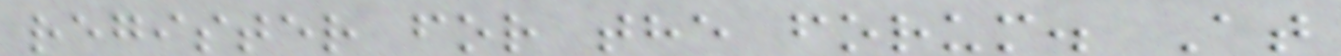register for the forum. At
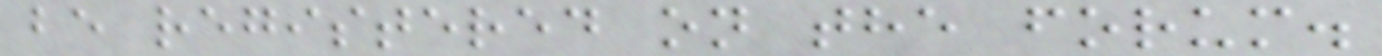be registered on the forum.
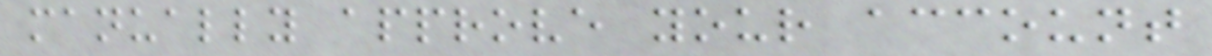manually approve your account
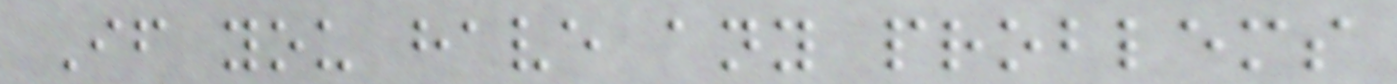If you have any problems
